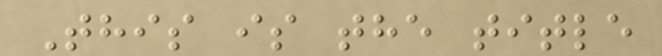This is the title
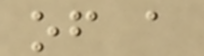of a
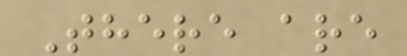There are
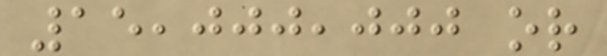15,000,000 or
